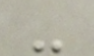-
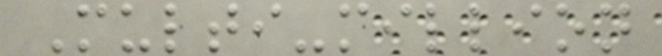Multi-million
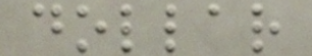dollar
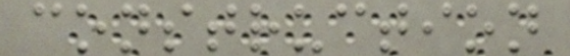construction
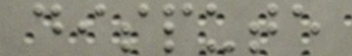dispute
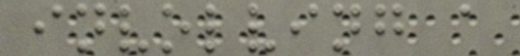involving a
